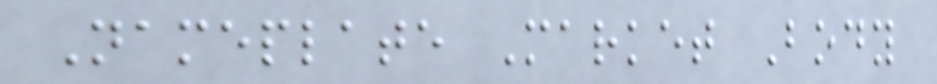Nameplate Market Body
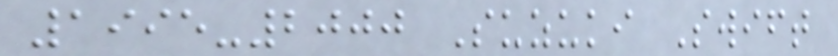1995-2000 Suzuki Swift
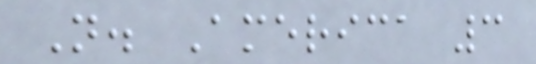N. America 3
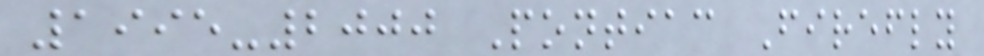1995-2000 Pontiac Firefly
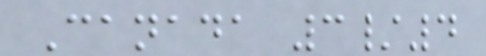Canada 3/4
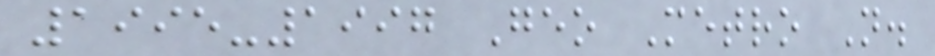1995-1997 Geo Metro N.
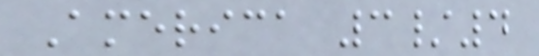America 3/4
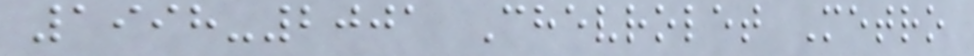1998-2001 Chevrolet Metro
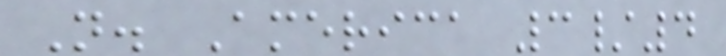N. America 3/4
